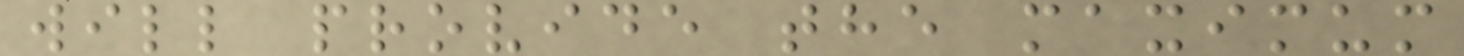will provide the maximum
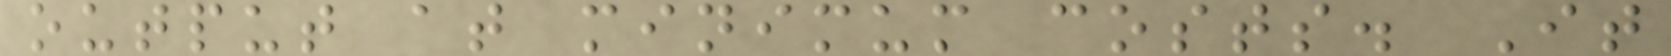output at minimum costs. It
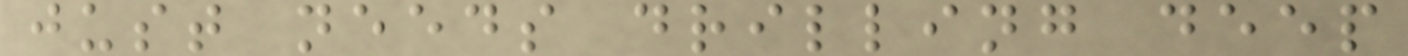just needs drilling deep
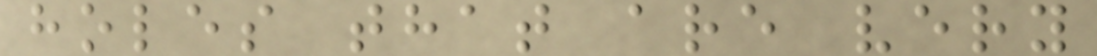holes that are very
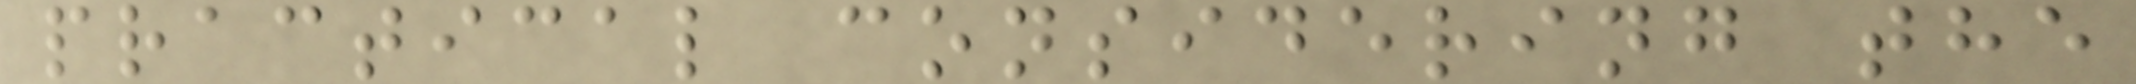practical considering the
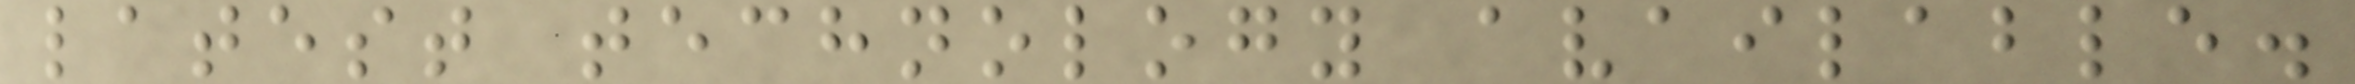latest technology available.
